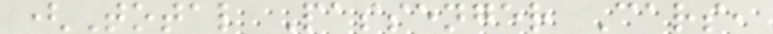(Total Passenger Cars,
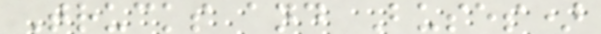Trucks and Buses)
